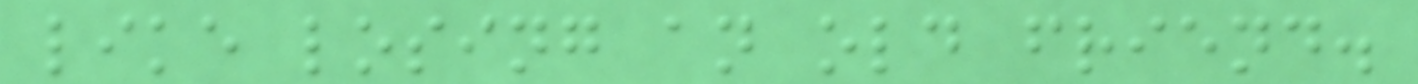like losing an old friend.
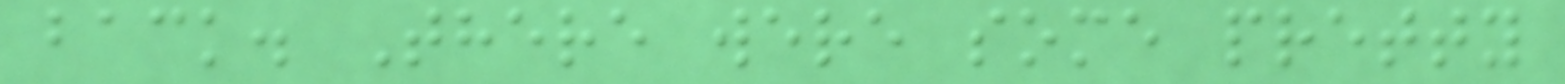back. There were some pretty
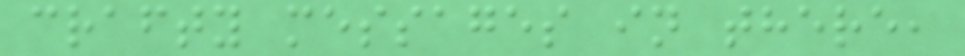crafty messages in there,
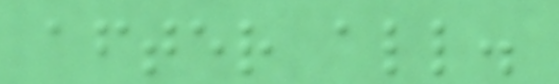after all.
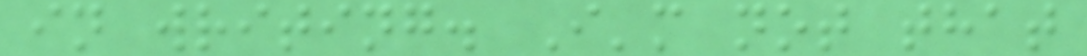in writing. I'm not that
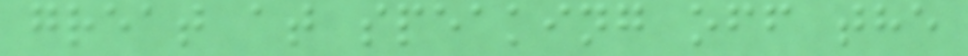great at speaking off the
